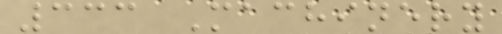333 Machinery
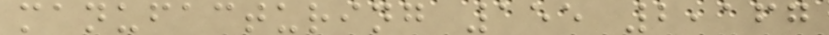manufacturing 155 2,167
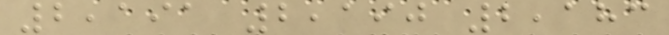2,191 2,190 2,183
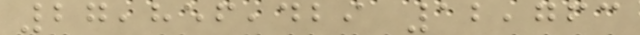27,856,429 12,763
